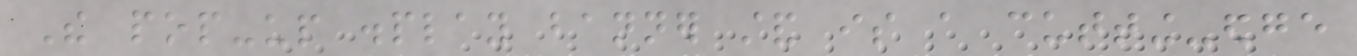The pop-up display banner stand is a cutting-edge
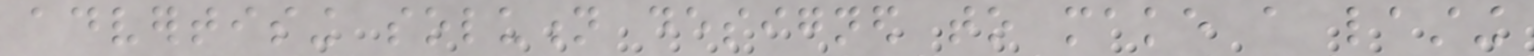advertising solution designed to make a lasting
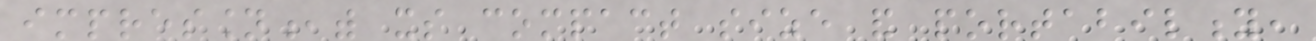impression,with its compact size and portability,
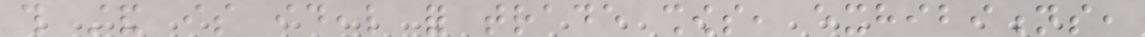this stand is ideal for trade shows, exhibitions,
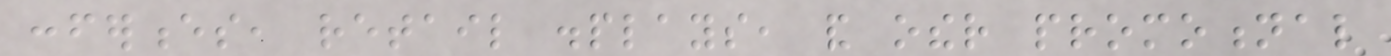conferences, retail displays, and other promotional
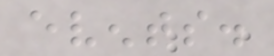events.
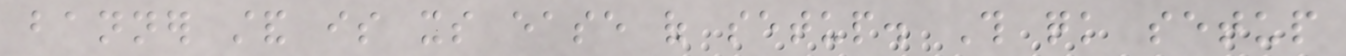banner stand is its ease of setup. This quick setup
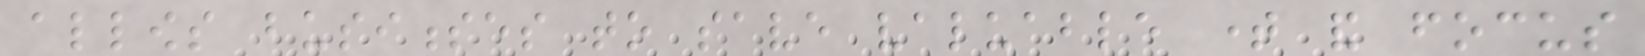allows businesses to save valuable time and focus
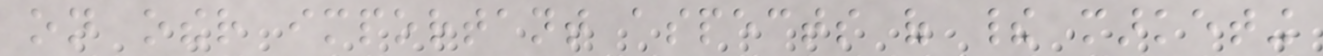on other important aspects of their marketing
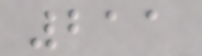211
